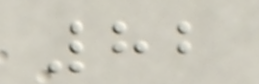82
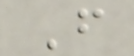F
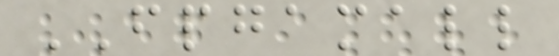FPGAMALL
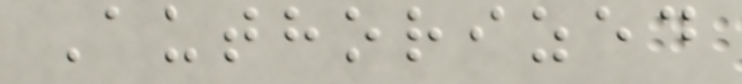Authorized
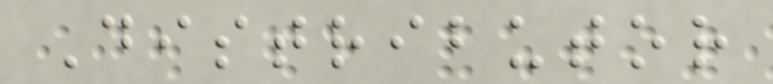Distributor
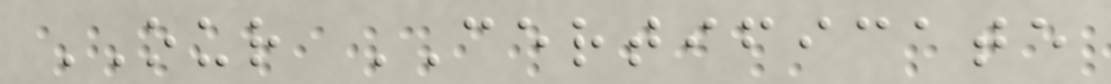OUR CERTIFICATE
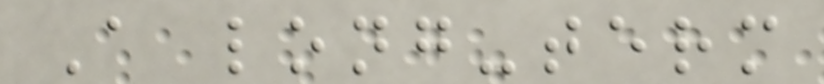A long-term
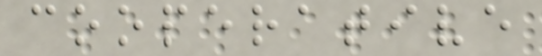cooperative
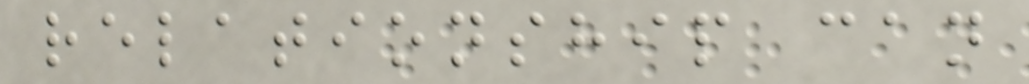relationship can
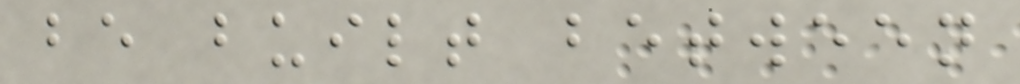be built between
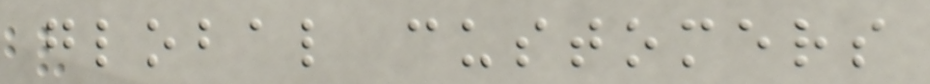global customers
